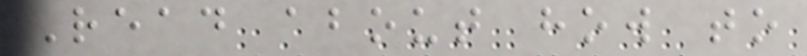Read about how to
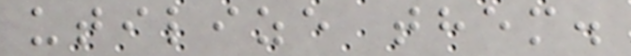utilize them.
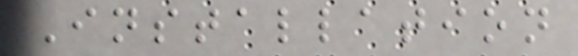Installation
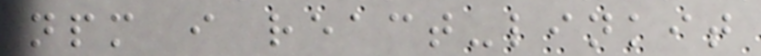npm i react-linkit
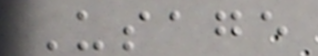Usage
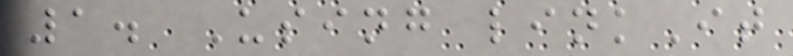1. Using linkIt
